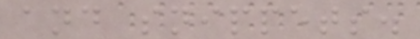and snippets.
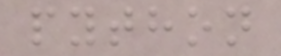python
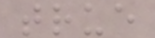true
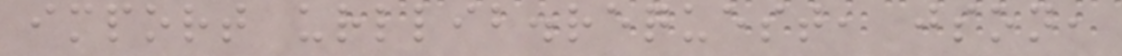import urllib.request, json,
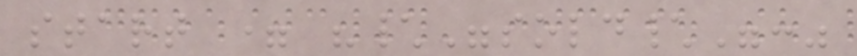start = "\"sold\":"
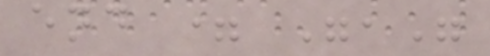end = ","
